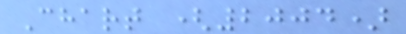Chart (2004)
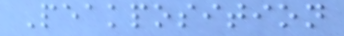Peakposition
